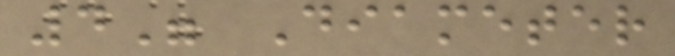4" Diameter
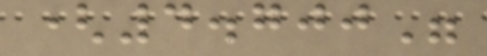(4.700"
